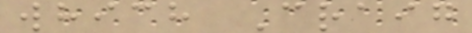which Craig
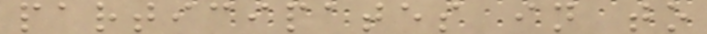participates in to
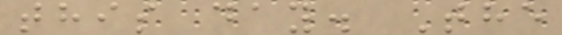this day. The
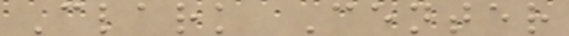Clark Center
